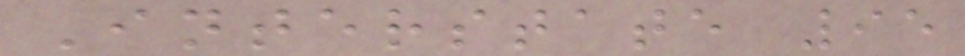Interstate 95
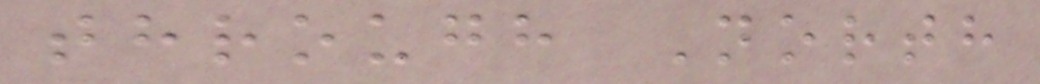through North
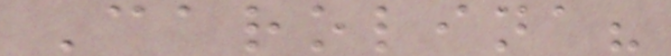Carolina?
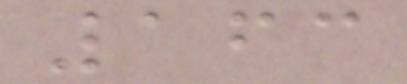163
